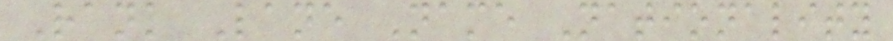Rank Lane Name Nationality
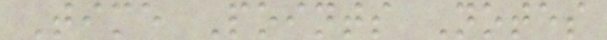Time Points Notes
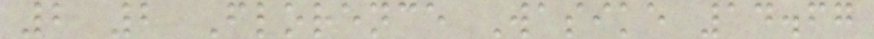2 2 Florence Wasike 14.67
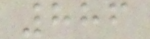886
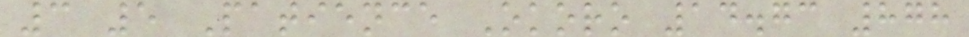3 5 Patience Okoro 14.73 878
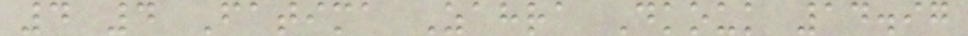4 4 Fatima Zahra Dkouk 14.97
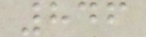846
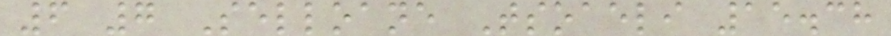6 7 Selloane Tsoaeli 15.38
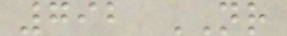792 NR
